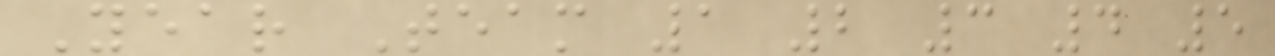Year Team 1 2 3 4 5
